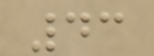43
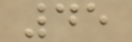45
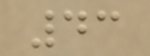43
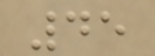45
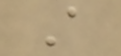A
